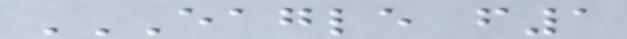EAGLE F1
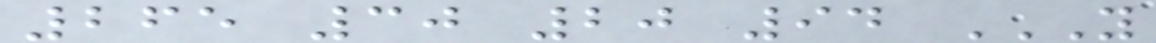265 30 20 94 Y
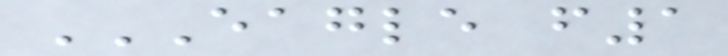EAGLE F1
